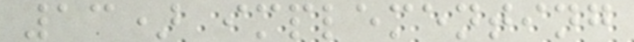13) implementing
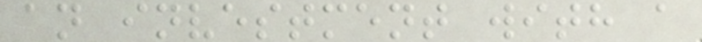an investment with a
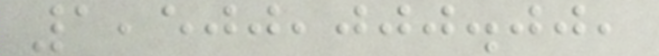1,500,000.00,
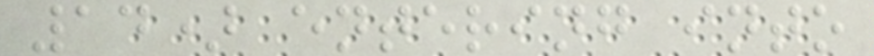14) entering into
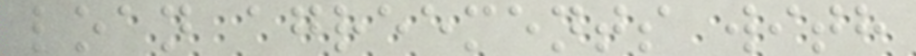loan agreements with
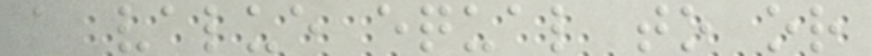a value equal to or
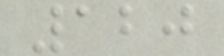120
